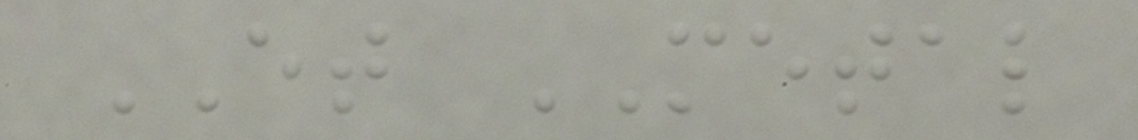ET METAL
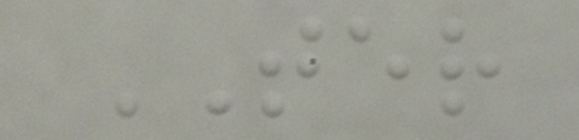TER
